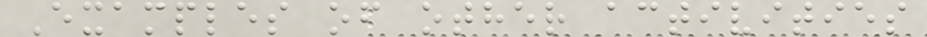Examples of other activities
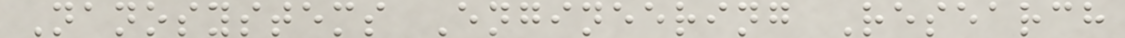Nanosystems Engineering Research
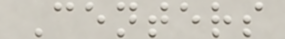Centers
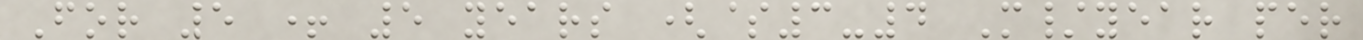For 5 + 5 years ($3-4 M/year per
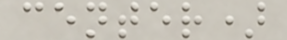center)
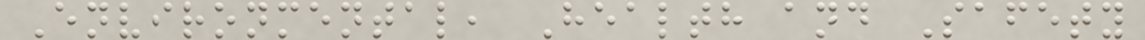Environmental, Health and Safety
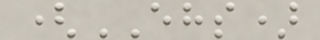(EHS)
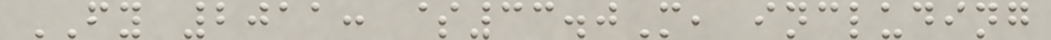FY 2011: $33.0M, including
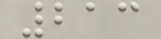213
